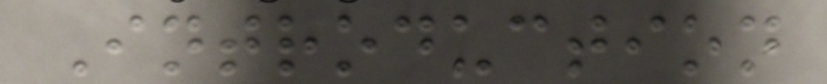Introduction
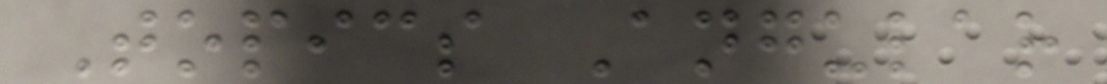Topics Angular
